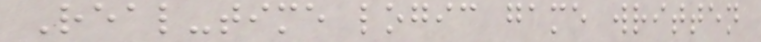Real-time logic game written
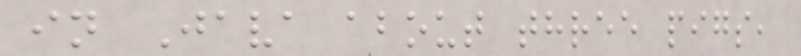in Java about three pigs,
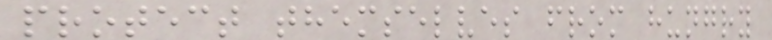protect themselves from hungry
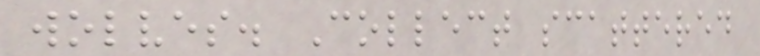wolves. Collect scattered
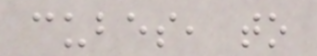cubes, to
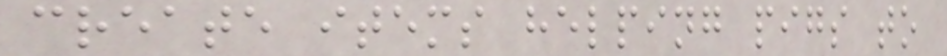create items helping pigs to
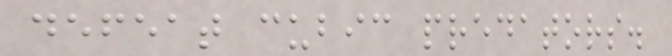defeat cubic predators.
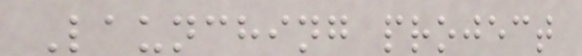Launching project
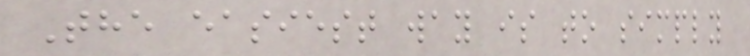The easiest way is to simply
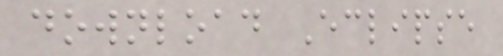download Eclipse
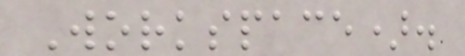Workspace).
